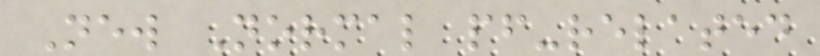New Normal pf-related
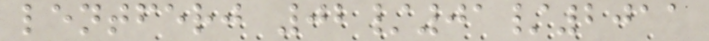lentferj 02/01/2011
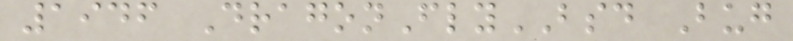1946 DragonFlyBSD Bug
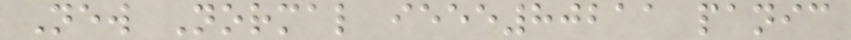New Normal ieee80211 panic
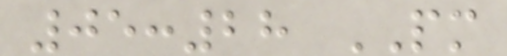05:28 PM
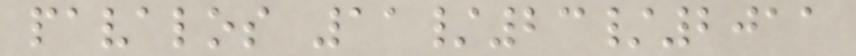pavalos 11/23/2011
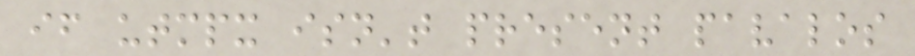if utmpx isn't present pavalos
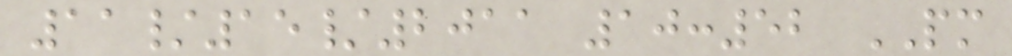11/15/2011 10:52 PM
